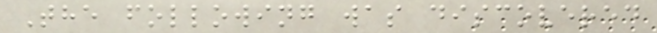The following was discovered
